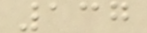137
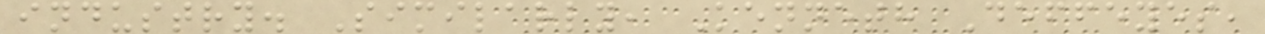industry. Similarly, Kenneth Deffeyes,
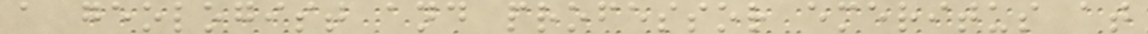a geologist and professor emeritus at
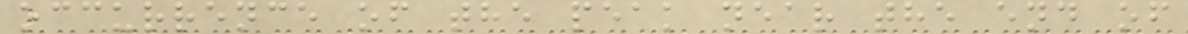occurrence of the peak near the end of
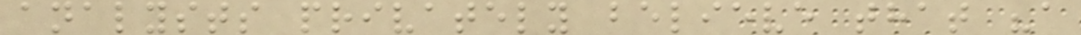analysts privately believe that "a
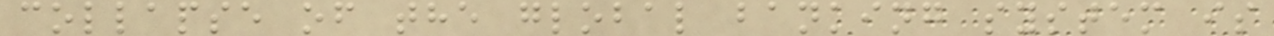collapse of the global banking system is
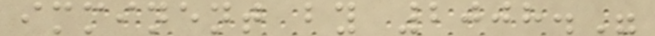imminent by 2008."
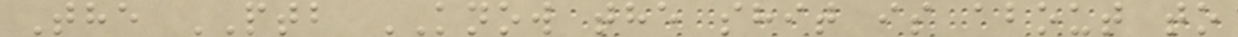The PTB KNOW the shit is about to
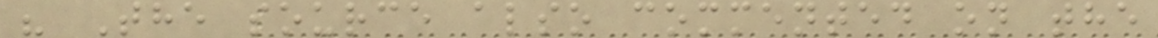" The source also commented on the
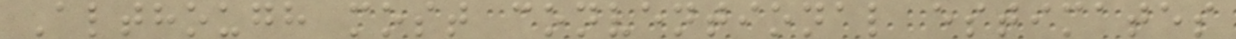Although most conventional estimates
